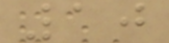10
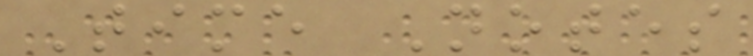Time Notes
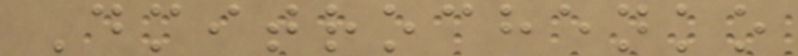Dmitrochenko
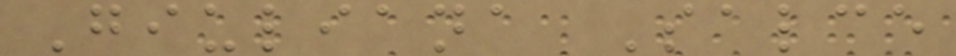Giuliana Salce
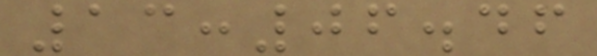13:06.46
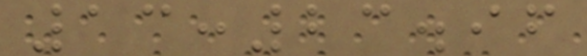13:23.96
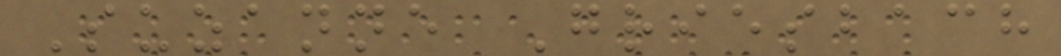Suzanne Griesbach
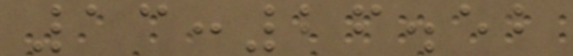13:26.52
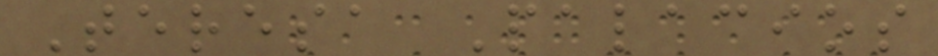Teresa Palacios
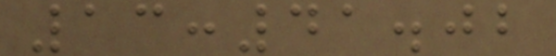13:41.02
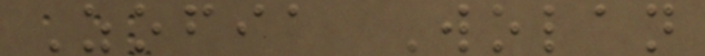Zofia Wolan
